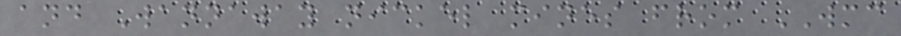and Wannaway nickel mines from WMC
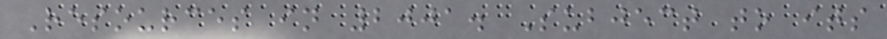Resources in 2001. Subject to its
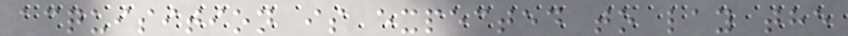acquisition is expected to lay the
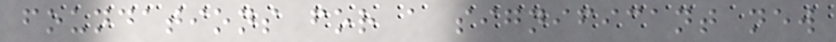foundations for a significant new
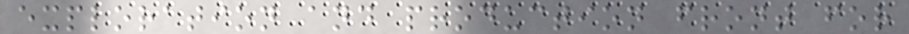exploration and production front for
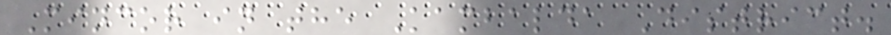Mincor in the Kambalda District.
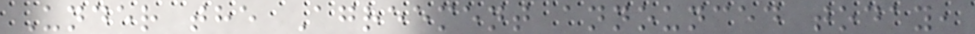Under the Agreement announced today,
